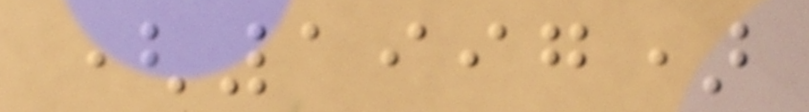(1997)
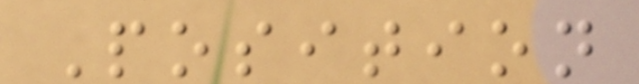Position
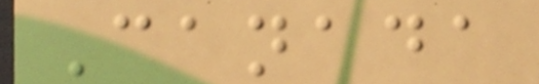Canada
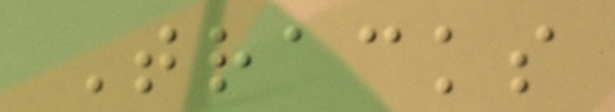Tracks
